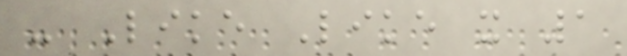- Like Like x 1
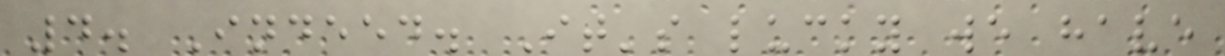4. Indeed. It's lucky we have
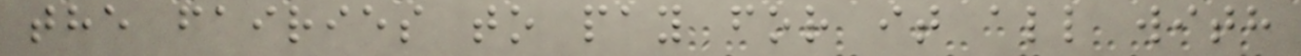the fairies to pay for it all with
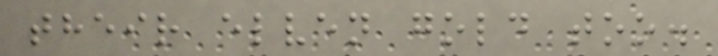their elven gold too.
